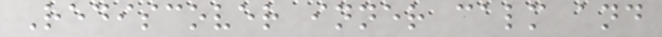Rediscover inner calm and
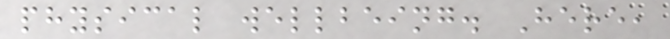physical wellbeing. Here,
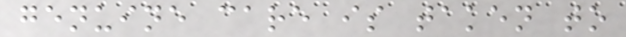genuine care is taken to
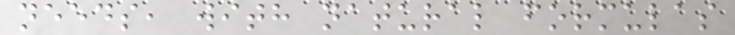needs, with natural formulas
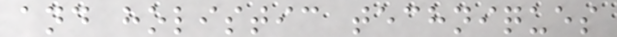and holistic techniques
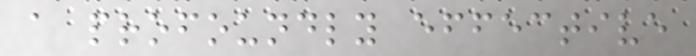a profoundly effective
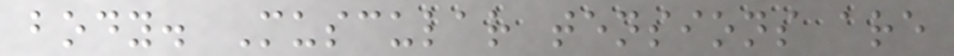body. Muscular tensions are
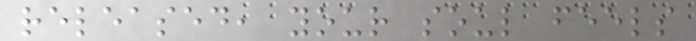released, your soul feels
